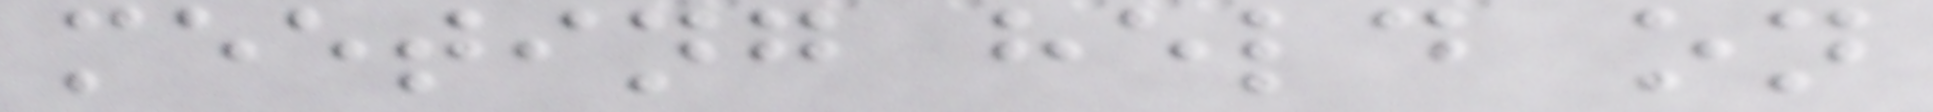meeting held on
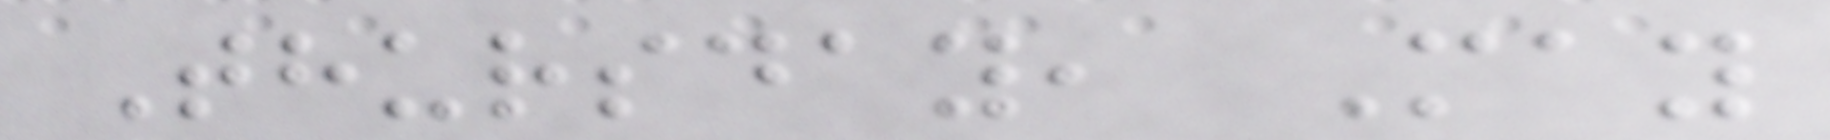Thursday, May
